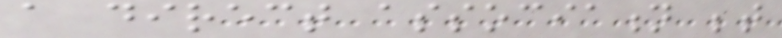a direct association between
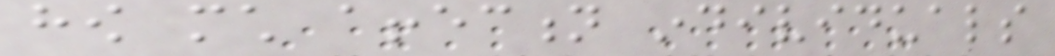how much affection individuals
